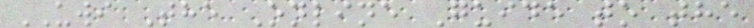UWI The Online Guide to the
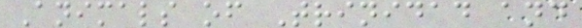Animals of Trinidad and
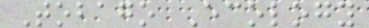Tobago Ecology
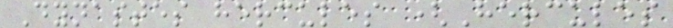Dynastes hercules (Hercules
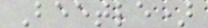Beetle)
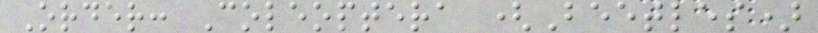Order: Coleoptera (Beetles)
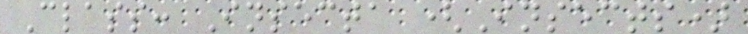Class: Insecta (Insects)
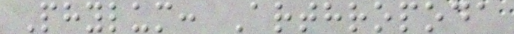Phylum: Arthropoda
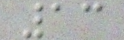13
